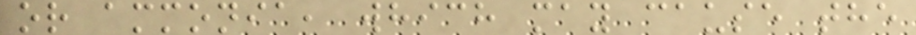or ammonia, which may cause the
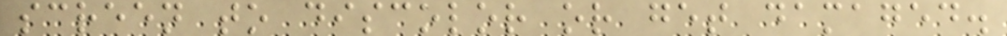screen to discolor or get damaged.
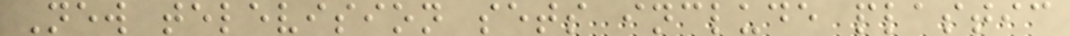New television sets include plastic
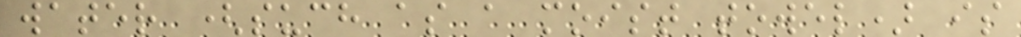water (such as a moist towel) is
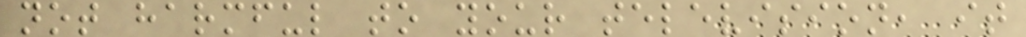not harmful to your television, it
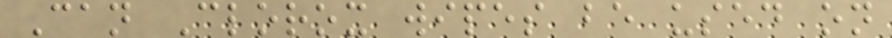Can Clorox wipes be used on
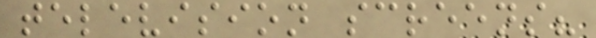television screens?
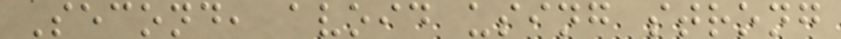Second, avoid using strong
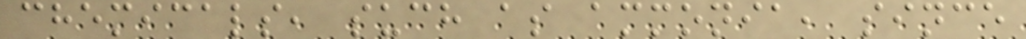chemicals, such as ammonia, since
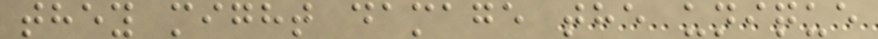they might damage the unique
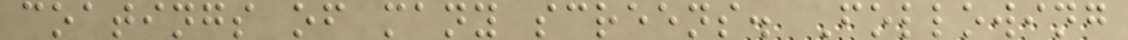coatings of many screens. Following
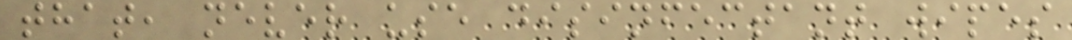that, never use disinfectant wipes
